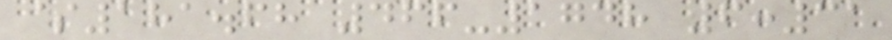$181.68 466-1748 6:31
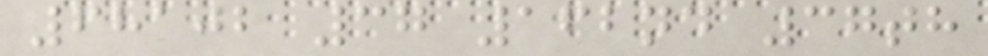68102 37 162nd 37th
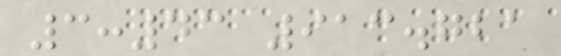3:43 913.721
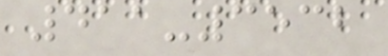411-3532
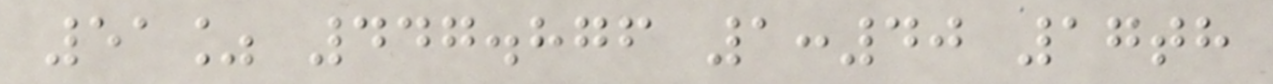51% 447.876 1:40 17th
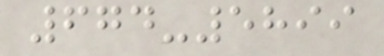674-5899
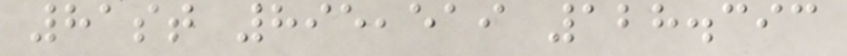81st 895,519 128.393
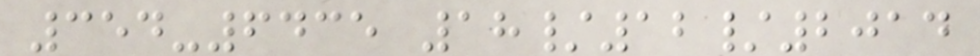354-6435 18/12/2014
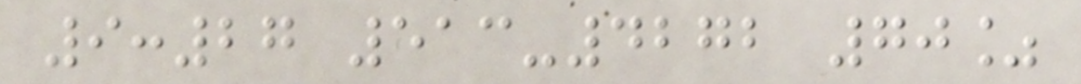9:27 513-4272 70%
